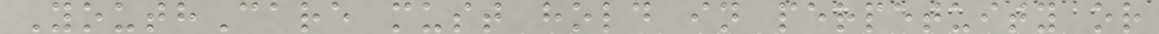YouthCare must hold in perpetuity or
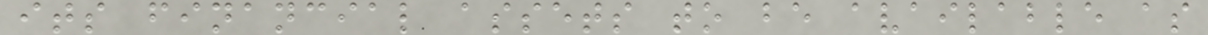its financial assets to be available as
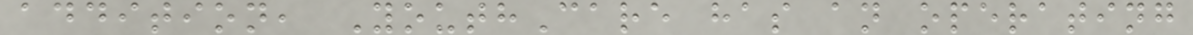addition, YouthCare has an operating
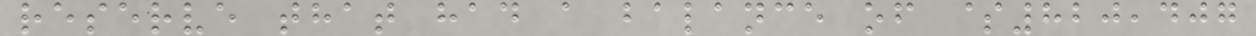reserve that had a balance of $820,407
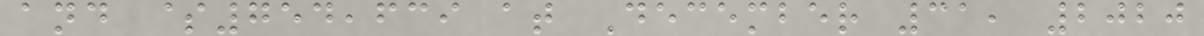and $754,639 at December 31, 2020
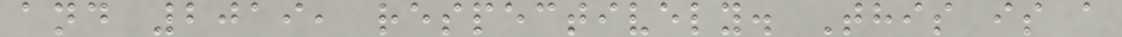and 2019, respectively. This is a
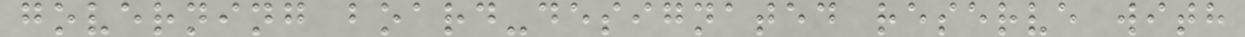governing board-designated reserve with
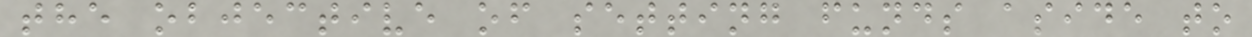the objective of setting funds aside to
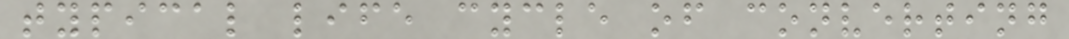typical life cycle of converting
